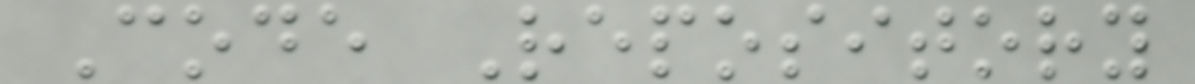Code Repository
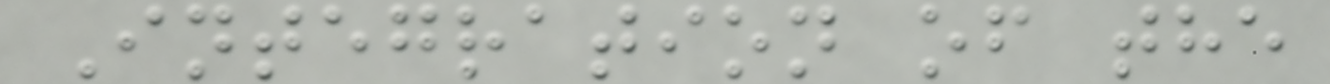Integration of the
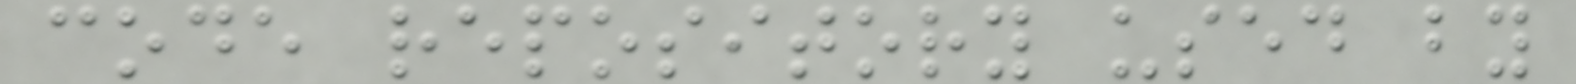code repository used by
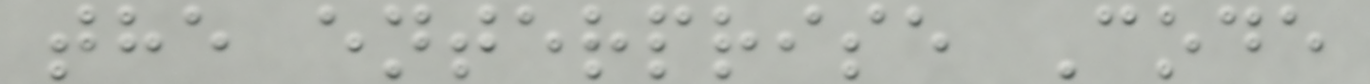the enterprise Code
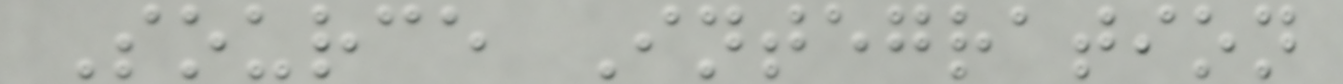Source Integration
